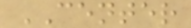CENTER
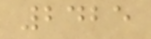2425
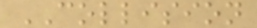COLLISION
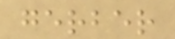gerber
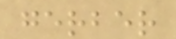gerber
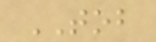TOB
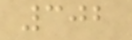302
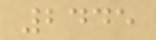2445
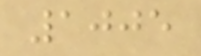1005
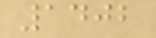1402
